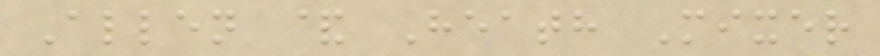Allen & Heath Mixer
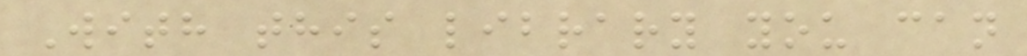With this library you can
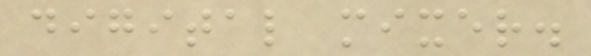digital mixer.
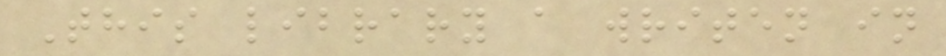This library a writen in
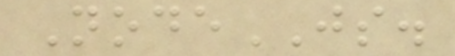NodeJS.
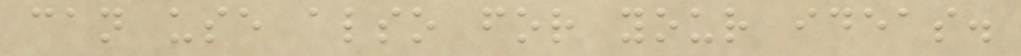can use also for your ideas.
